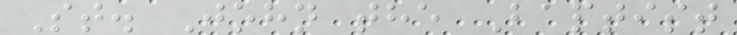St. John the Baptist
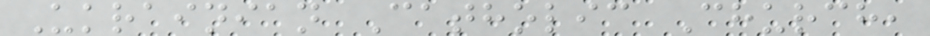Ukrainian Catholic Church,
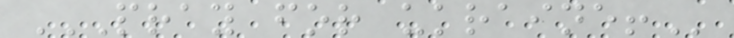PRAY FOR UKRAINE!
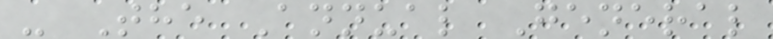- The Annual General
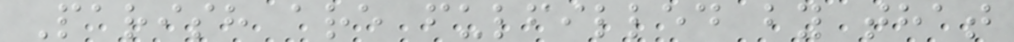Parish are fulfilled by that
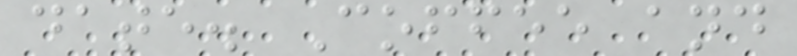date. Coffee and
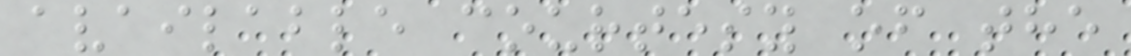available courtesy of the
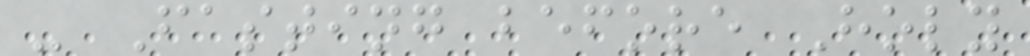- Fasting before Holy
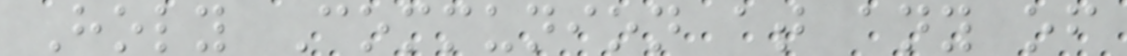Holy Communion at any of
